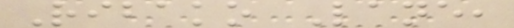Ribako Lane,
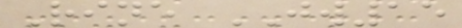Rine JW15
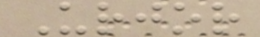Urjor
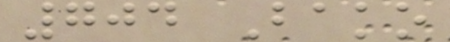704 Bako
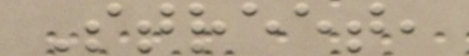Street,
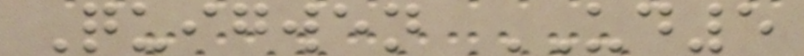Quigwen UD5
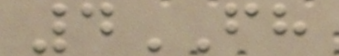4FH
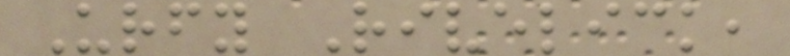Urfy Rivelick,
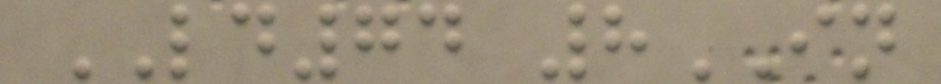LD74 8IN
